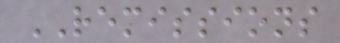REMISSIONS
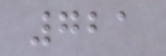721
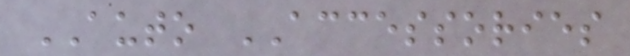AUTO ACCESSORIES
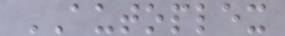AUTOPLEX
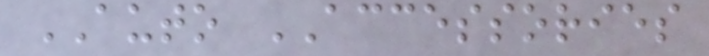AUTO ACCESSORIES
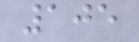105
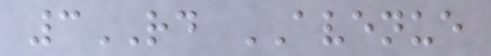3RD AVENUE
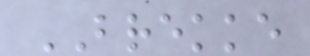BREKKE
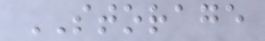STORAGE
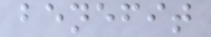benefit
